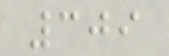309
